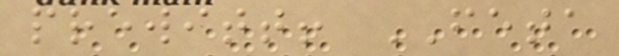prewitt! FETA
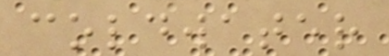coldwater
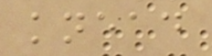knead
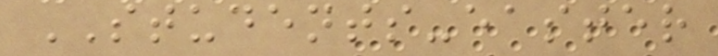STUDENTS-easter
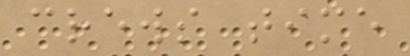crews time
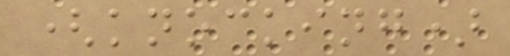(knocking)
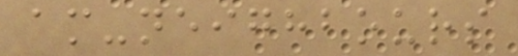am-neighbours
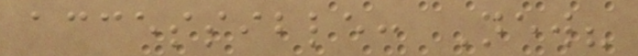accessible: New?
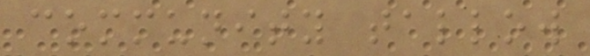community tallow
